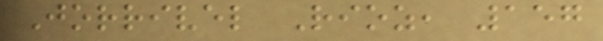Jorrivel Rioz, 157
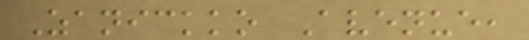Zanickko Avenue,
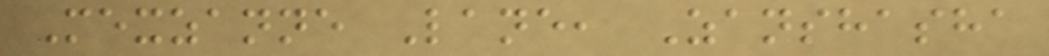Mexzanne Lane, Zanshasha
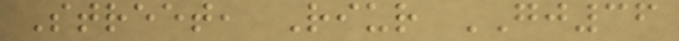Street, Riur GJ36
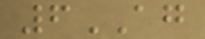6AG
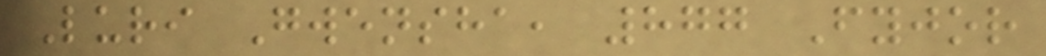Luri Gwensha, 877 Fyjor
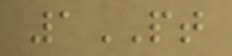1PT
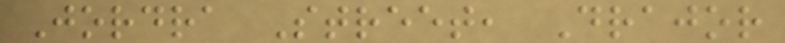Jordra Street, Drajor
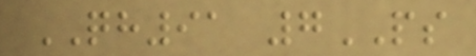QH91 7PS
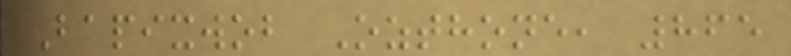Bapixwob Ozthone, 865
